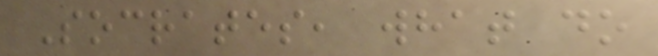Socrates, what do
